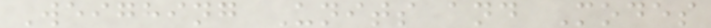Weighing Units and Modes
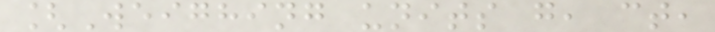[Weighing units g, ct,
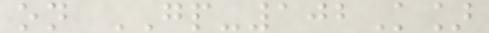on GP-102K]
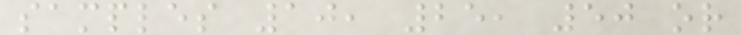samples 10, 25, 50 or
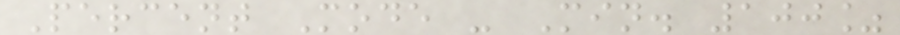Percent Mode - Min. 100%
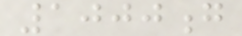1000g
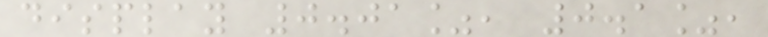display 0.01%, 0.1%,
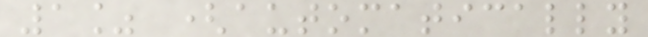1% (automatically
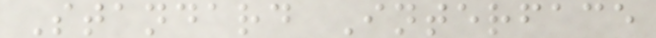Standard Interface
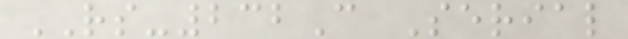RS-232C Serial
